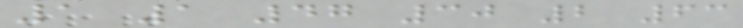1 1 47 30 2 63
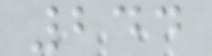244
